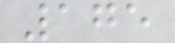175
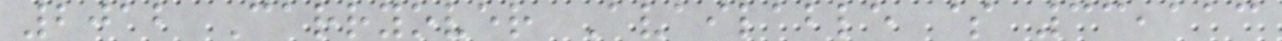2012 Carryover Available $ 33,113
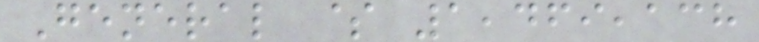General $ 1,469,138
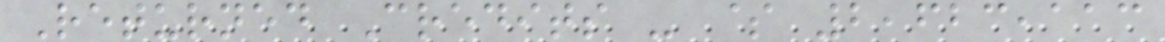Returned Credits - $ 2,623,113
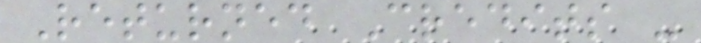Returned Credits -
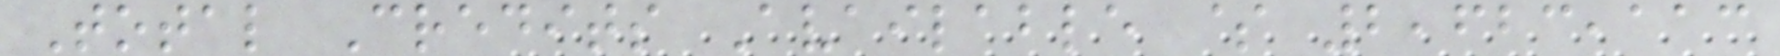Total Credits Available $ 2,623,113
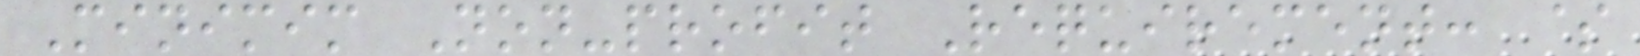Minimim Non-profit Requirement: $
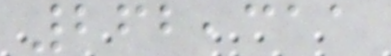262,311
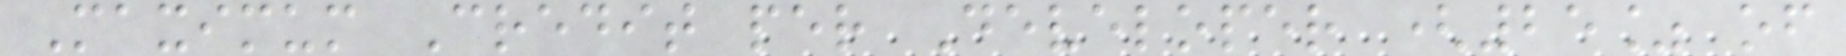Maximum Credit per Developer (25% of
